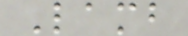Lamb
